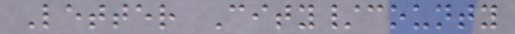Letter City/county
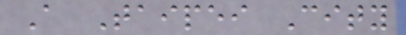A Taipei City
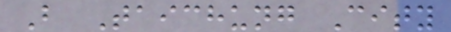B Taichung City
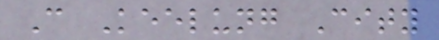C Keelung City
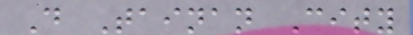D Tainan City
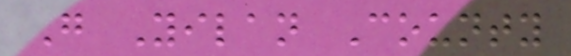G Yilan County
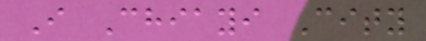I Chiayi City
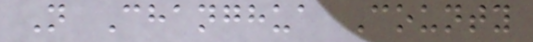N Changhua County
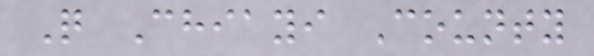Q Chiayi County
